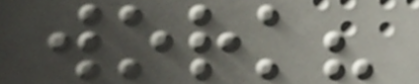work?
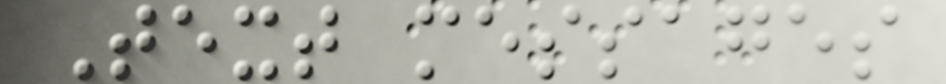Text messages
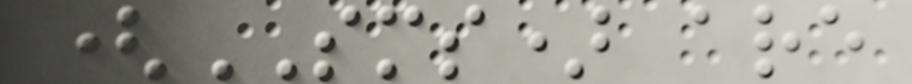(SMS) are
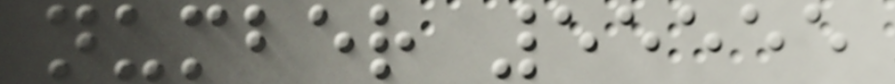number 55555
